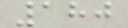180
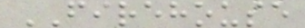FIREHOUSE
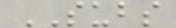SUBS
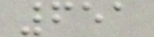651
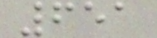651
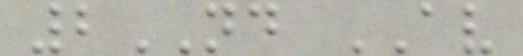2ND AV
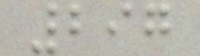297
